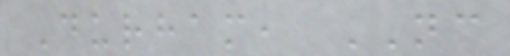Durham, NC
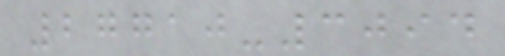27710-3094
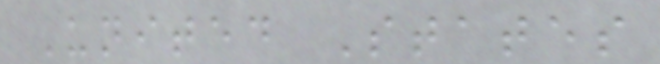United States
